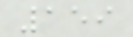159
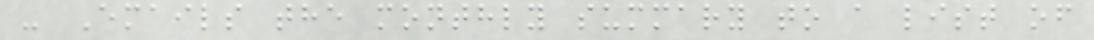- Emails the monthly summary to a list of
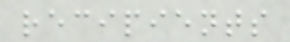recipients
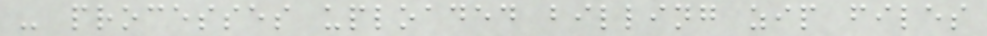- processes uploaded billing zip files
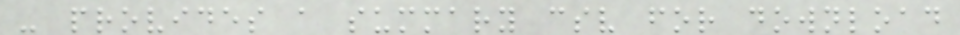- provides a summary csv for download
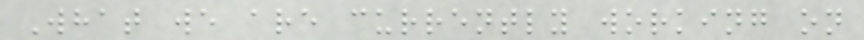What we are currently working on
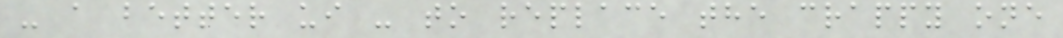- a better ui - to replace the crappy one
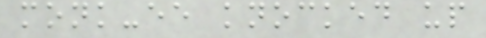monk-ee knocked up
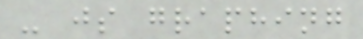- js graphing
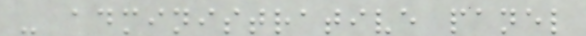- administrative panel
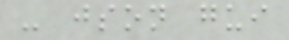- json gui
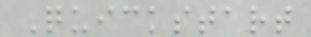Quickstart
